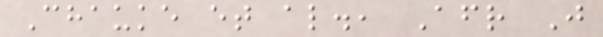Chauke et al., Afr J
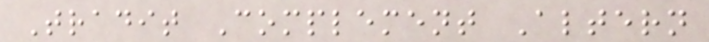Tradit Complement Altern
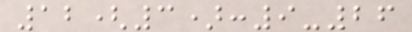12(3):9-26
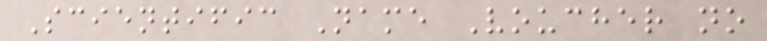Scientific Name Voucher no
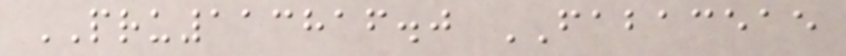PRU113816.0 FABACEAE
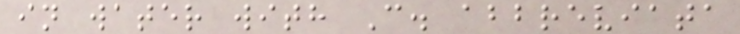in water with C. abbreviata
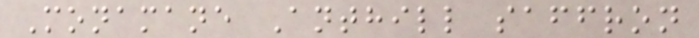Monamane Anthill saffron
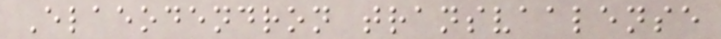Elaeodendron transvaalense
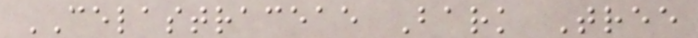CELASTRACEAE Bark Tree
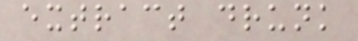extract drunk
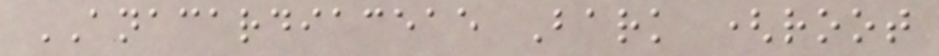ANACARDIACEAE Bark (root
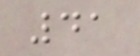41
